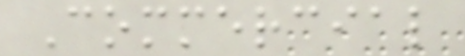Commercial
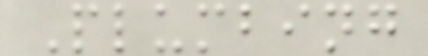Plumbing
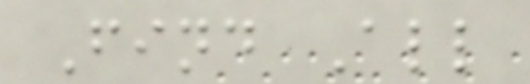Find All
